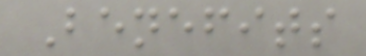Benefits
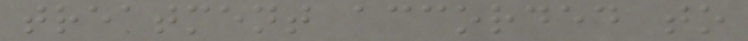treatment accorded to
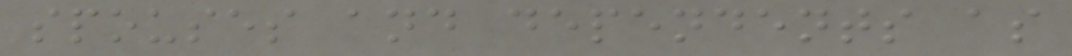spouses and dependents as
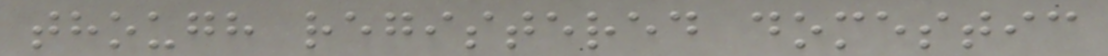though registered domestic
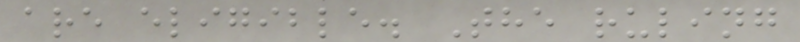are eligible. The ruling
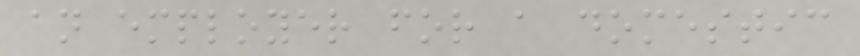an employer for a domestic
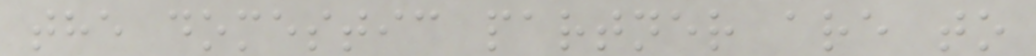the domestic partner are to
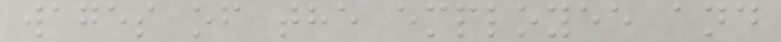wages of the employee and
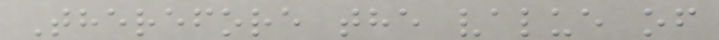Therefore the value of
